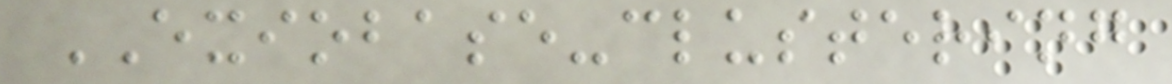EXIOBASE-clustering
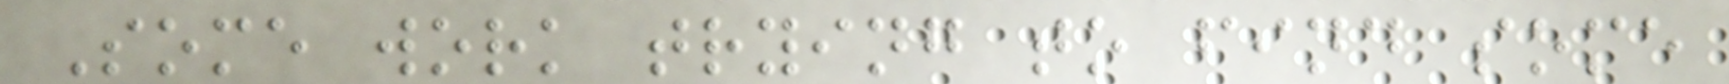Some work trying to find some
